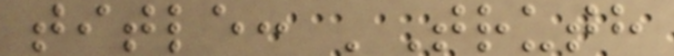title: 'Truth
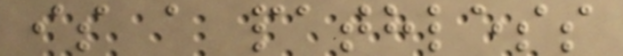is a pathless
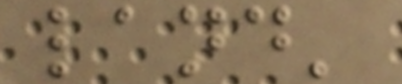land'
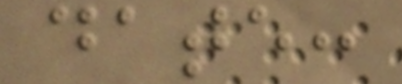date:
